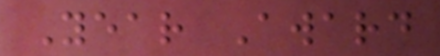Year Award
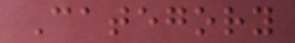Category
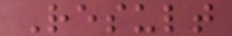Result
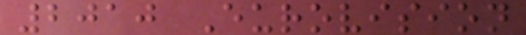2010 Eurovision
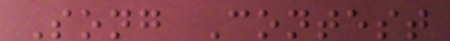Song Contest
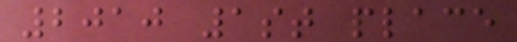2010 1st place
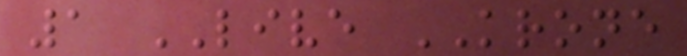1 LIVE KRONE
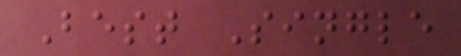Best Single
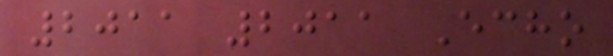2011 2011 Echo
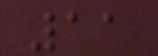11
